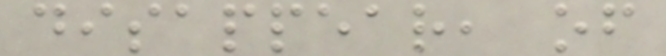disappear, of
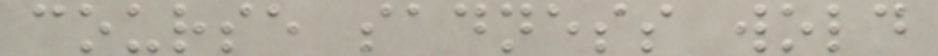course sadness wold
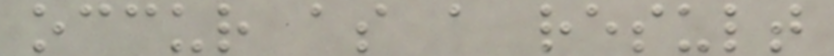occur as a result
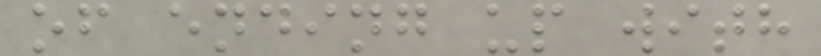of ending up with
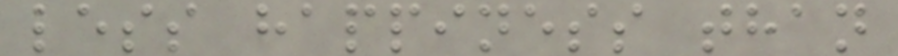less happiness than
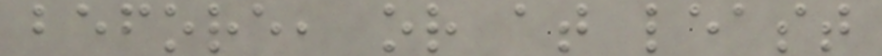before, or at least
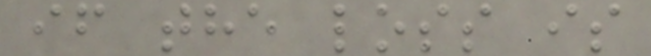if the loss is
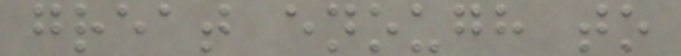great enough to
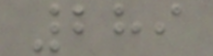289
